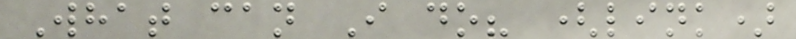What can I do? (link)
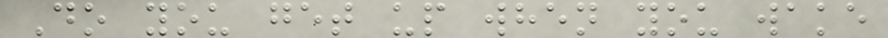Do you get up when you wake
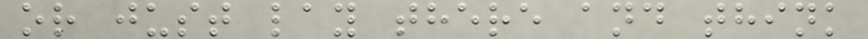or just lay there and think
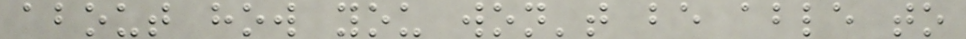about how you won't be able to
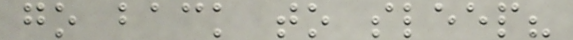go back to sleep?
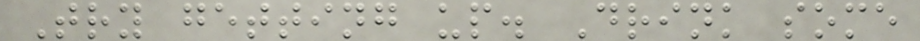Try getting up. Drink some
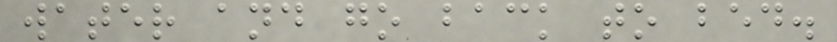water and go back to bed.
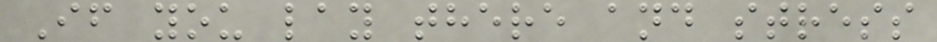If you lay there and stress
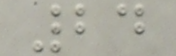24
